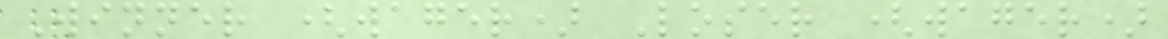Winner (wager) Loser (wager)
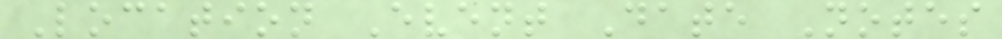Location Event Date Notes
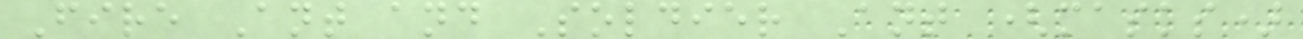Fire Ant and Soldier Ant (masks)
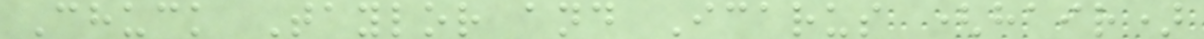Chuck Taylor and Icarus (hair)
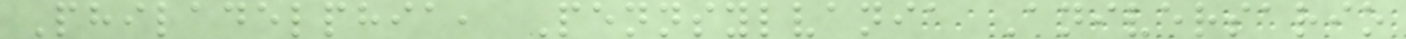Philadelphia, Pennsylvania Aniversario
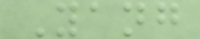Yang
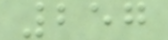257
